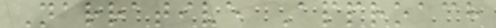Narrative Approach
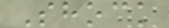Shock
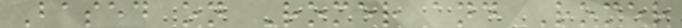Based on Romer and Romer
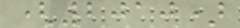(2010)
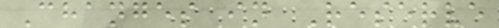Changes in Reserve
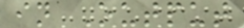in Output
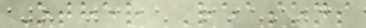Other Reasons
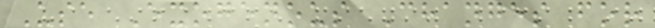Use Exogenous Changes for
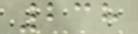238
